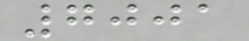7001
